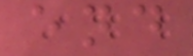end
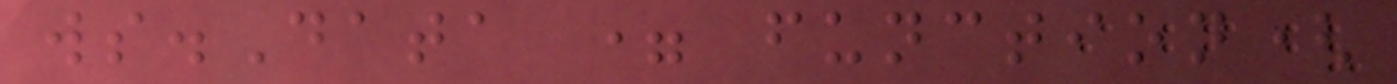ws.Data = function(
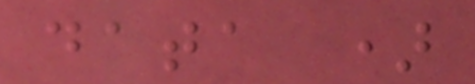data )
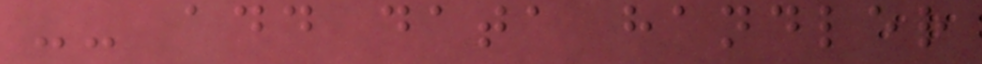-- add data handler
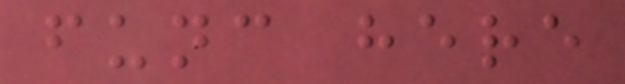func here
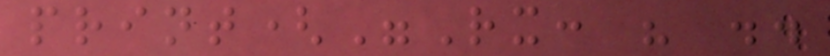print("Rx: " ..
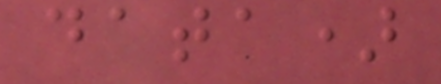data)
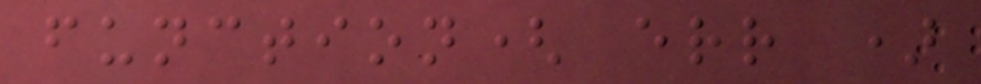function( err )
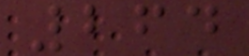264
